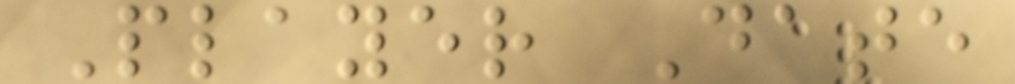Player Date
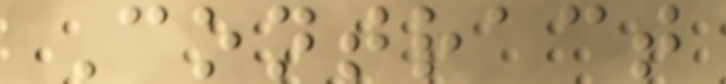Contract
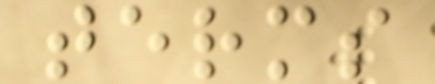terms
